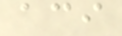aci
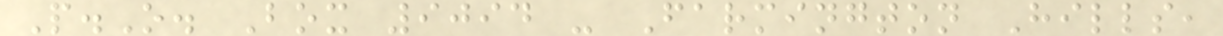P.O. Box 9094 - Farmington Hills,
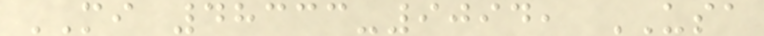MI 48333-9094, USA
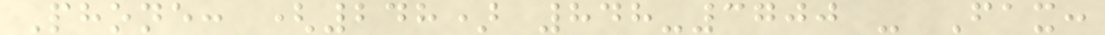Phone: (248) 848-3700 - Fax:
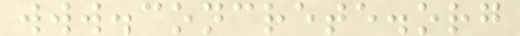www.concrete.org
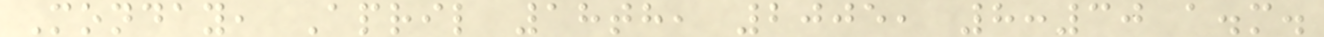Monday, April 18th, 2005, 8:30 a.m.
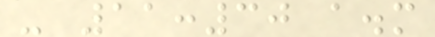- 11:30 a.m
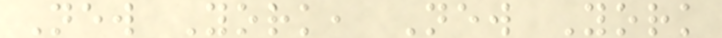New York, New York
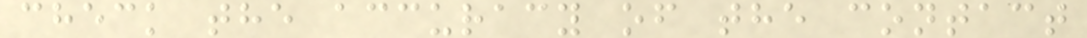check the accuracy of the contact
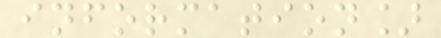information]
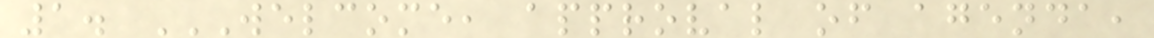1. WELCOME, APPROVAL OF AGENDA,
